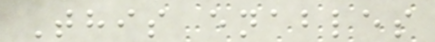This enables
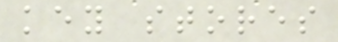key stores
